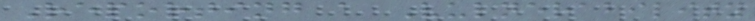Reporting a Vulnerability
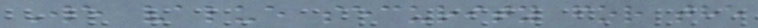We value security for the
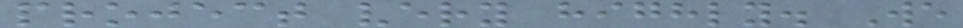project very highly. We
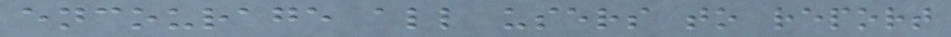encourage all users to report
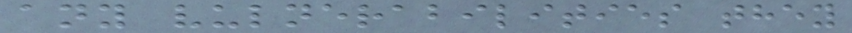any vulnerabilities they
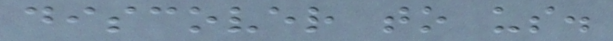discover to us.
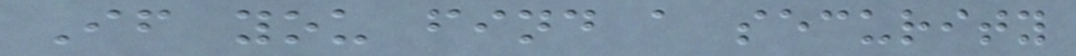If you find a security
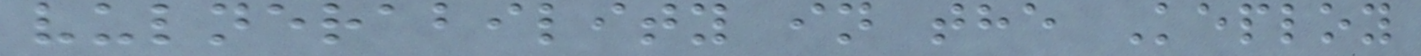vulnerability in the Keploy
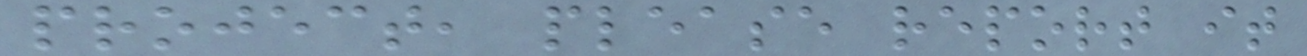project, please report it
